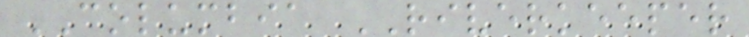COLUMBIA RIVERKEEPER
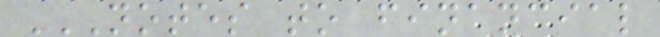NOTES TO FINANCIAL
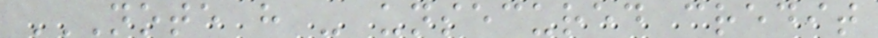NOTE H - UNSECURED CREDIT
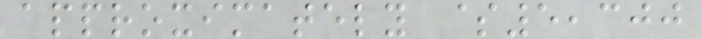approximately $5,300
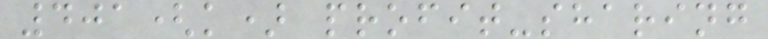401(k) profit-sharing
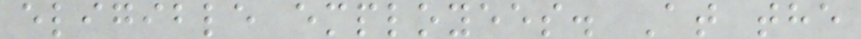eligible employees. At the
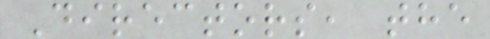Directors, the
